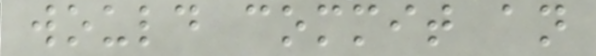would commit an
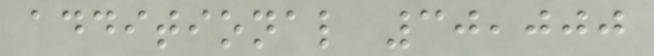additional 30,000
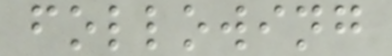following
